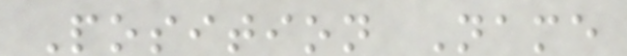Position Name
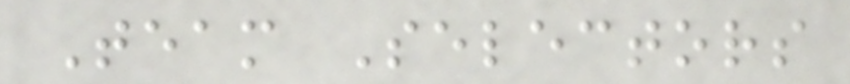Team Selectors
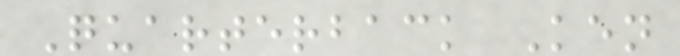Quarterback Ken
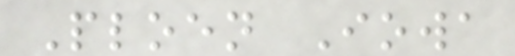Ploen Iowa
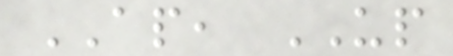AP, UP
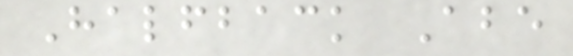Halfback Abe
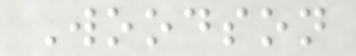Woodson
